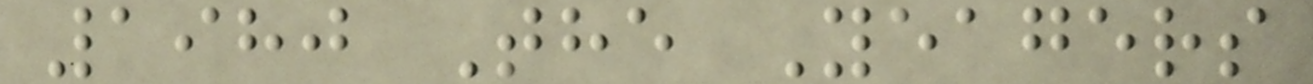1980 The Yeagers
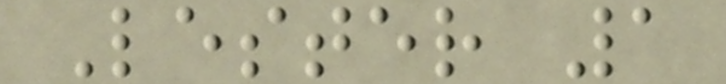Lester 1
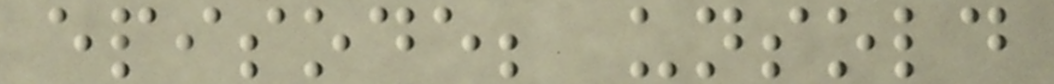episode; unsold
